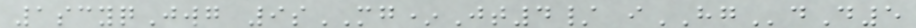1scyqJwg 9sMG*Jt4/ iHGdD5
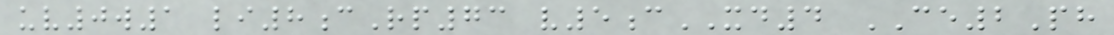uv0w1 li8cRp73 v5cXD4 CE2Ph
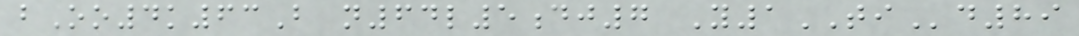bOo4k63B n64l5dj7 Y1TId89
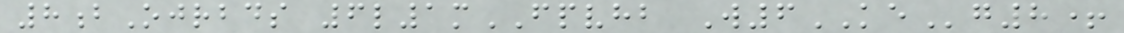8bOjrbds 6l1mFPVHB W6KEg8+
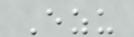Ezu
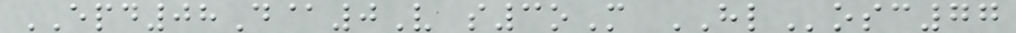EPD08D@0V s3oM HLosc77
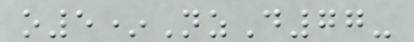o5*NzD77-
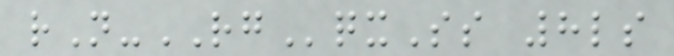rN-RGqxSs 8ls
